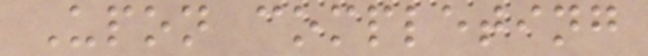Upon completing
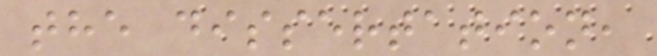the dissertation,
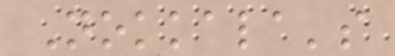Nokkala's
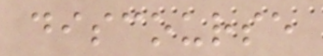discourse
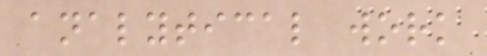analytical work
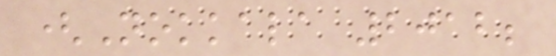(Nokkala 2012;
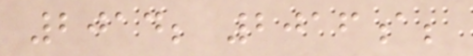2014; 2016a;
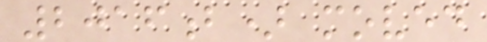2016b) moved
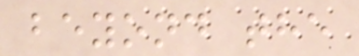beyond the
